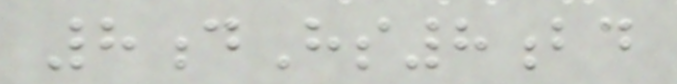8dHs8bd
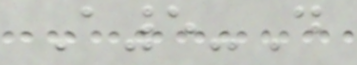A5-D
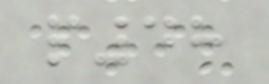p48
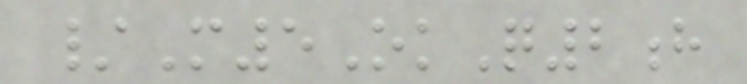/M5OkQ2h
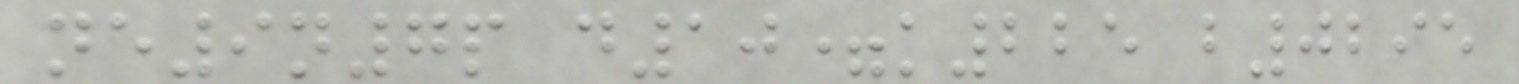ne9n7p d10=k225 b0295
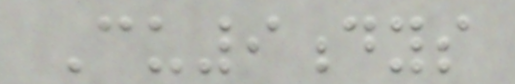Cu9dys
